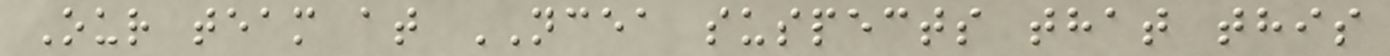Our team at NCEA suspects that this
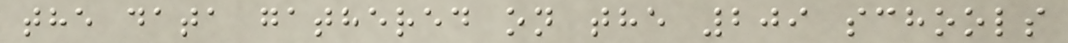the data gathered on the 209 schools
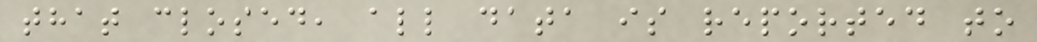that closed, all data is reported to
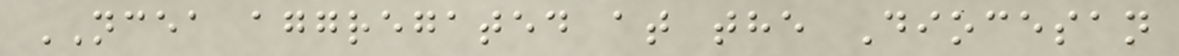NCEA aggregated at the Diocesan
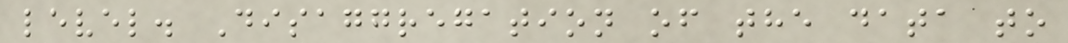level. Disaggregation of the data to
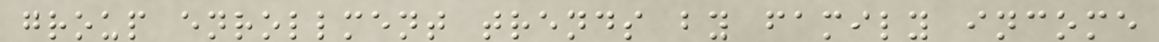group enrollment trends by family income
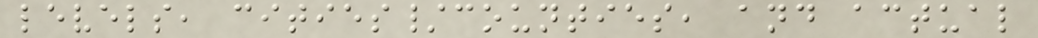levels, cities/counties, and actual
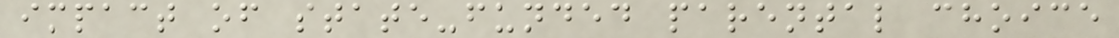impact of state-funded parental choice
